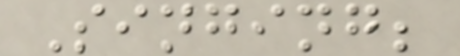Singing;
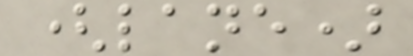(lane)
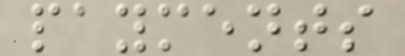payments
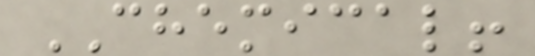CHEMICAL!
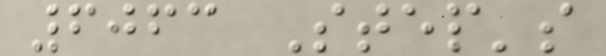6063 Step's
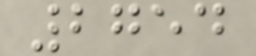2754
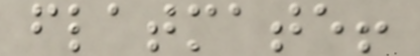flatmate!
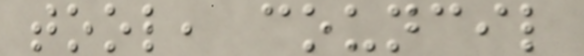tool, council
